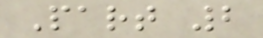Part 2
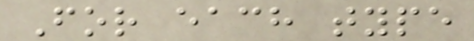For each type
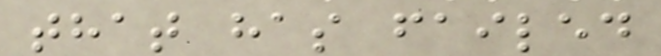that has failed
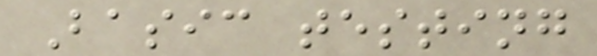Basic testing
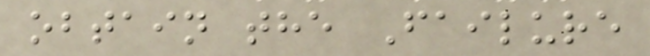obtain the Failure
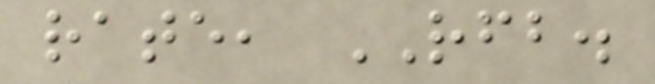rate, RFB.
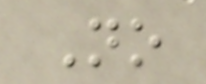No
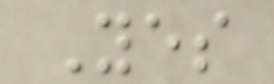Yes
